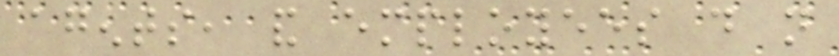agents, and employees do not
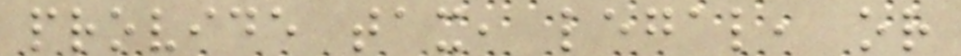provide tax, legal, or
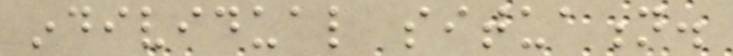individual situation.
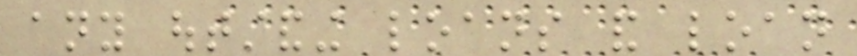any outstanding loans and loan
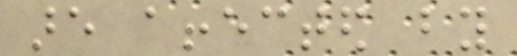are affected by
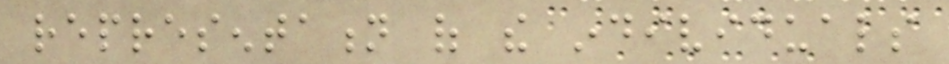representation of the individuals
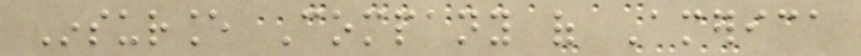Insurance Company of America
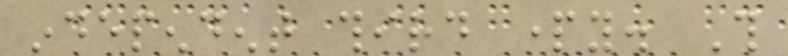independent third party. This
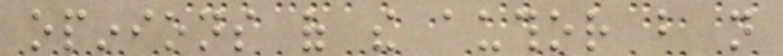opinions of the author but not
